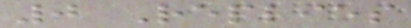0 Replies
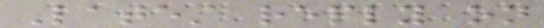Latest reply on
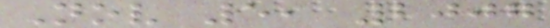Nov 5, 2007
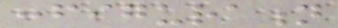configuration
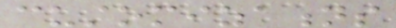customizations
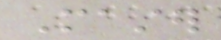Master
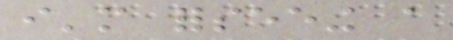i'm forseeing a
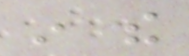in the
